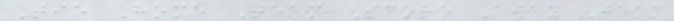Tie Home Team Score Away Team
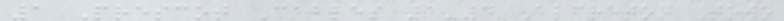1 Prescot Cables 1-4 Alfreton Town
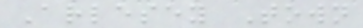Arlesey Town
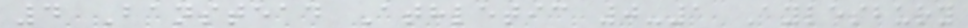4 Banstead Athletic 0-1 Aylesbury
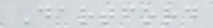Dartford
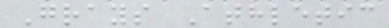Grays Athletic
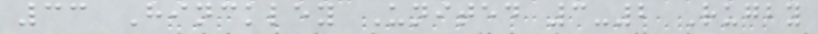33 Hinckley United 3-2 Rugby
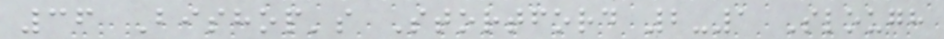36 Bishop's Stortford 2-1 Slough
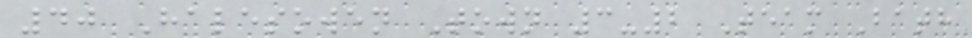40 Halesowen Town 3-2 Team Bath
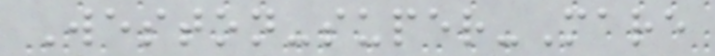Weston-super-Mare
